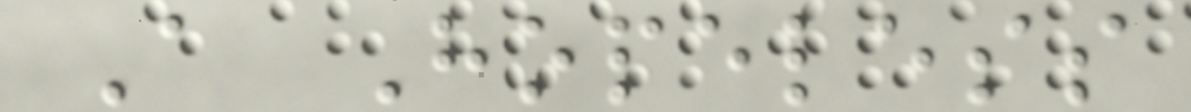A Hopeless
